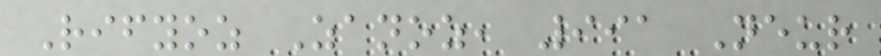Rifyoz Zanoz, 991 Neur
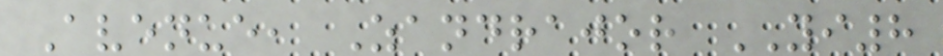Avenue, Zandrajor YI8
